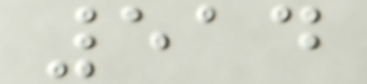514
